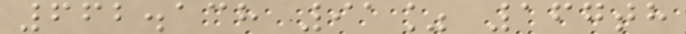662.138 91% 167th
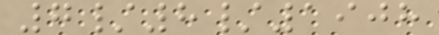7/8/1908
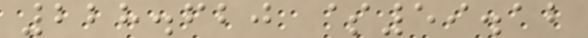228.620 $59.12
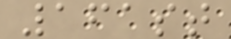161st
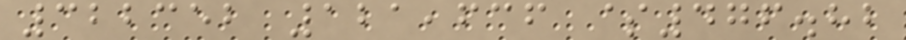322352 121,636 $476.82
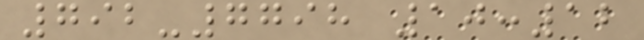792-7798 10:12
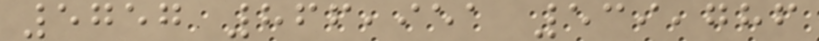5757 866,951 539,786
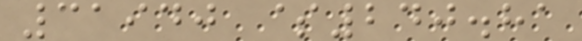31940 $240.81
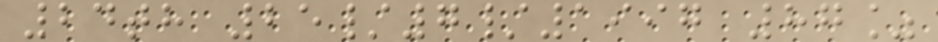24th 25/7/1997 87%
